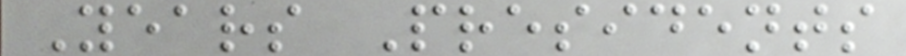Years Presidents
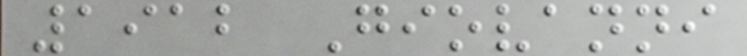1912 Giovanni
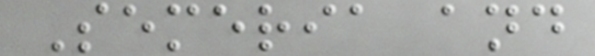Semeria and
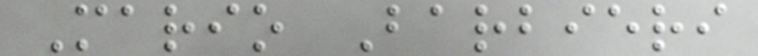Mario Barbieri
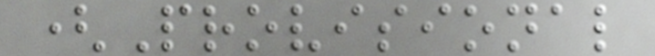(Provisional
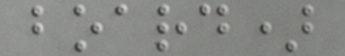board)
